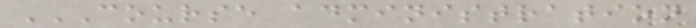COURSE ADMINISTRATION
